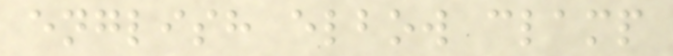english elbow clamp
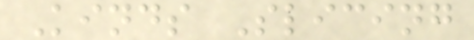Kinds Slicing
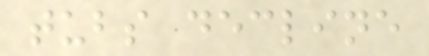tubs decline
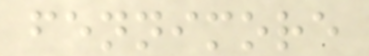fennimore
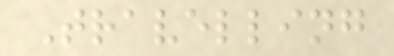Travelling
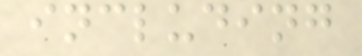including
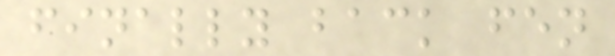finally back fen
